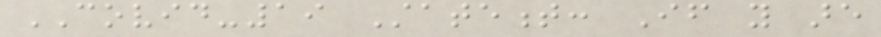COVID-19 Statement: If you are
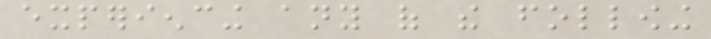experiencing any of the following
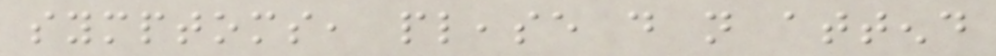symptoms, please do not attend
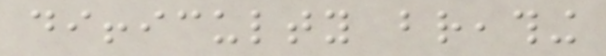difficulty breathing
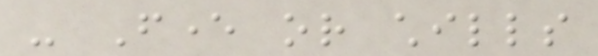- Fever or chills
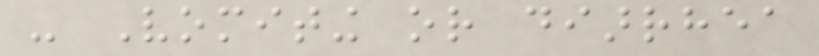- Vomiting or diarrhea
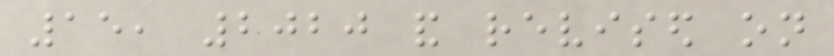15, 2020 and revised on
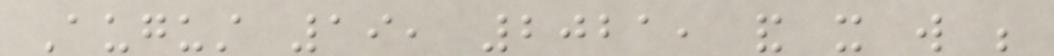August 19, 2021, and it will be
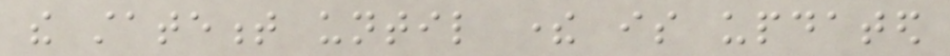the statement until there is updated
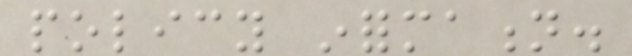policy information.
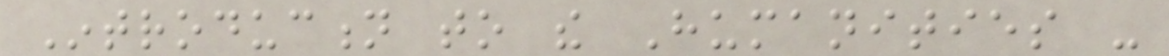Introduction to the Humanities -
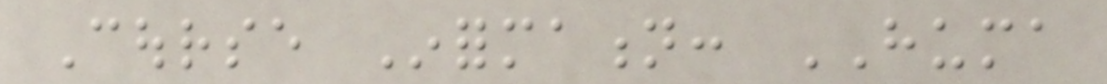Course Information: HUMA
